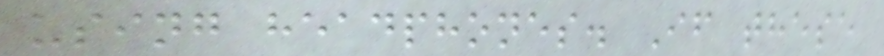using headphones. If these
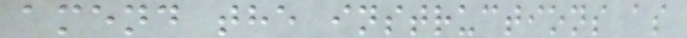amend the instructions as
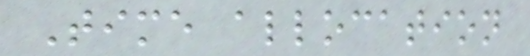Time allocation
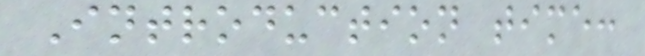Introduction time:
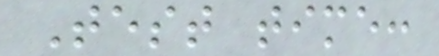Test time:
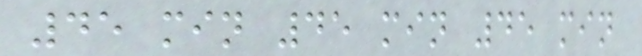45 min 45 min 45 min
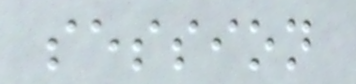session
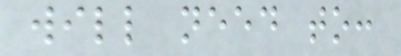will need to:
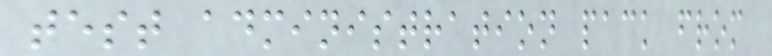test administration pack from
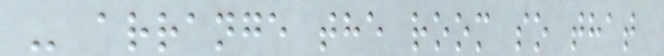- arrange the room so that
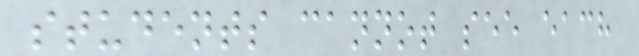students cannot see each
